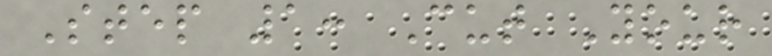Step 1: Cut Your
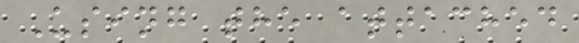Using the attached
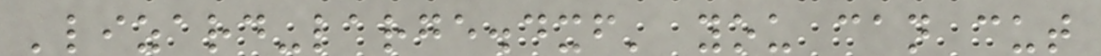'lizard-large.dxf' you can cut
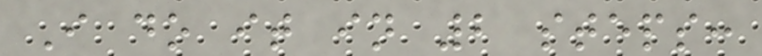I do it in 2 steps:
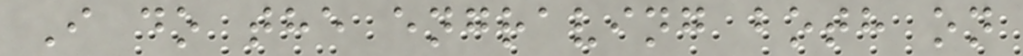I do the engraving both on
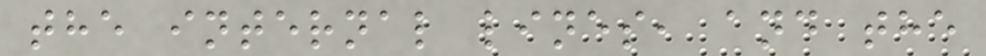the internal lines, and the
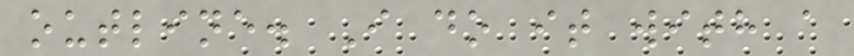outline. I do it with a
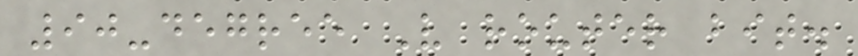90-degree V router bit.
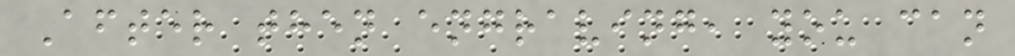After then engraving, you can
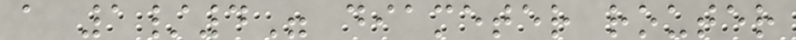a 1/4" diameter router
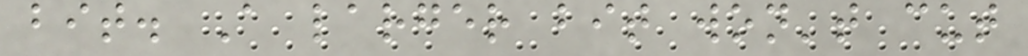bit. A larger bit won't cut
